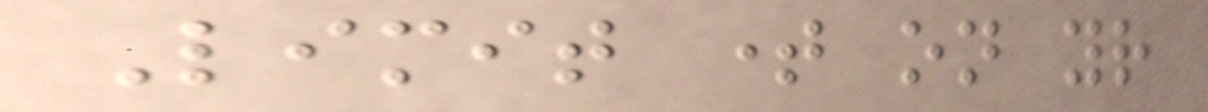Limit time on your
